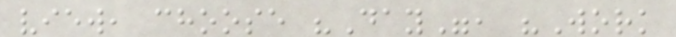view, choose "Day", "Work
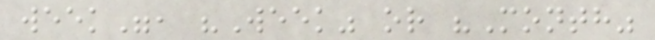week", "Week" or "Month"
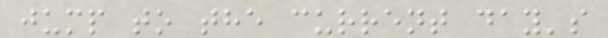jump to the current day's
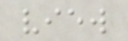view
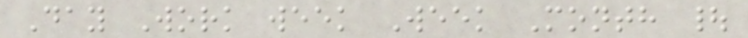Day Work week Week Month |
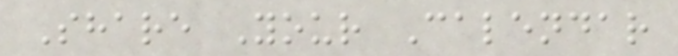Share Your Calendar
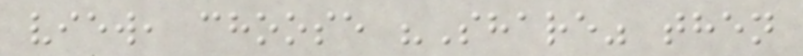view, choose "Share" then
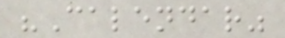"Calendar"
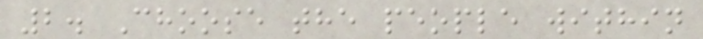2. Choose the people within
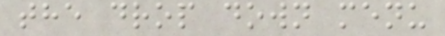the drop down menu
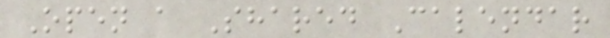Open a Shared Calendar
